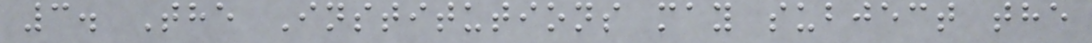3. The Institutions may subject the
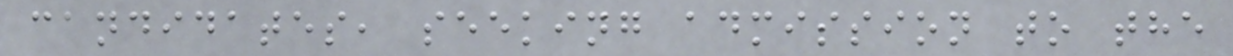candidates, seeking admission to the
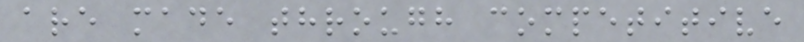are made through competitive
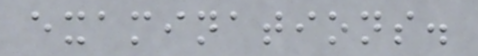examinations.
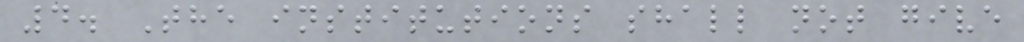4. The institutions shall not give
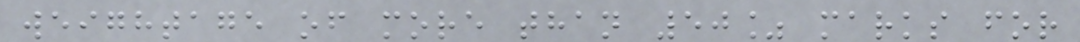weightage of more than 50% marks for
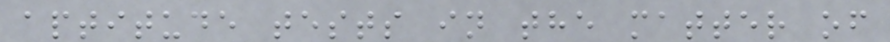aptitude tests in the matter of
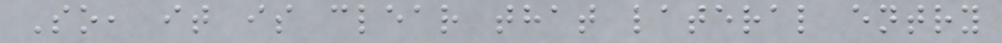So, it is clear that lateral entry
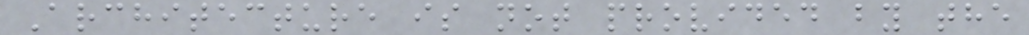Architecture is not provided by the
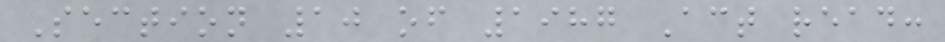Section 10 of 1987 Act read:
